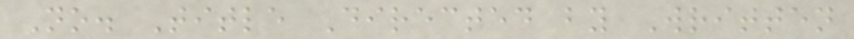No. Title Directed by Written
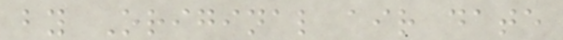by Original air date
